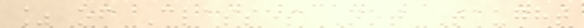% of Classes Not Taught
